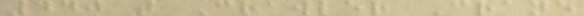440 t Crawler Crane
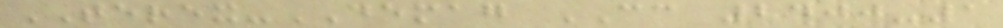TEREX-DEMAG CC 2400-1
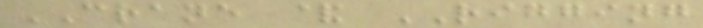CRANE & RIGGING
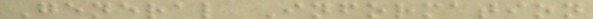General Information
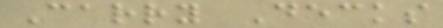Carry Decks
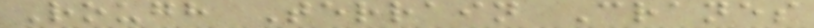Rough Terrain Cranes
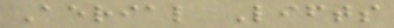Aerial Lifts
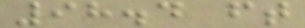98.4 ft
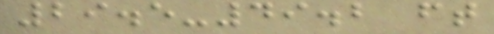29.5-49.2 ft
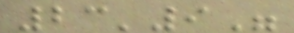23'9"
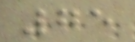75
